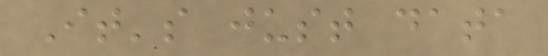It's just data
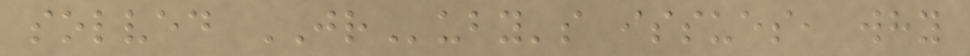solved JRuby's issues, why
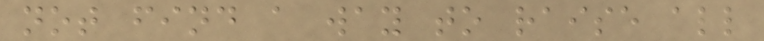not find a way to raise all
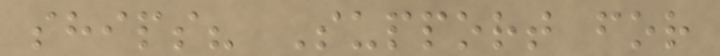ships? Support for
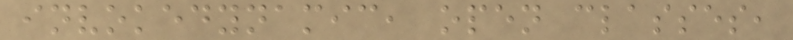invokedynamic, open classes,
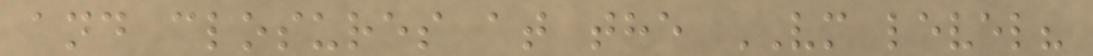and closures at the VM level?
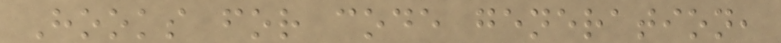Hooks for code generation,
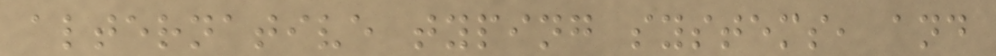alternative typing systems, and
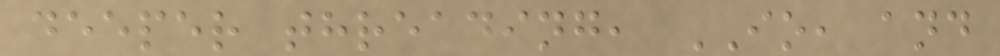deeper threading, IO, and
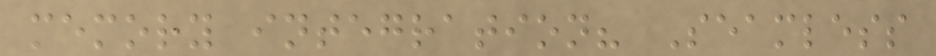memory integration? Seamless
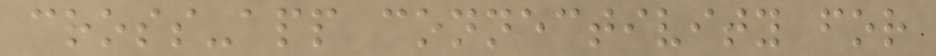cross-app connectivity for
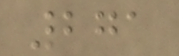271
